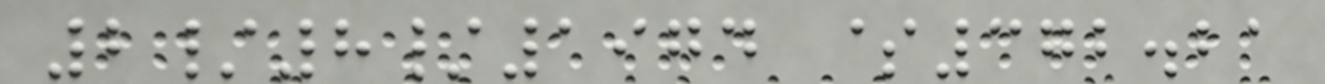2/8/1974 $372.21
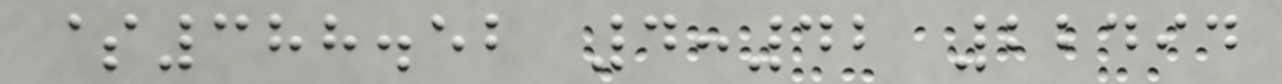$388.52 4:42 22494
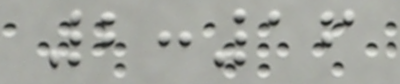2:16
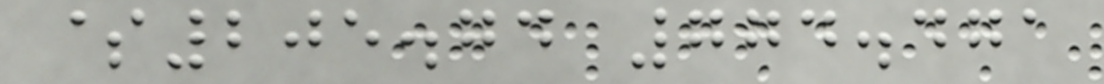$205.74 774.471
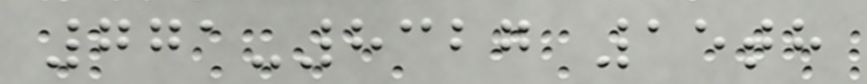771-8327 15th
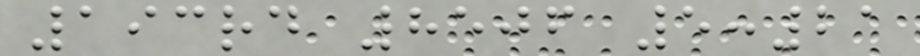193rd 8506 5:21
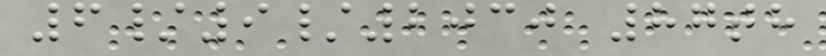6/9/2030 87th
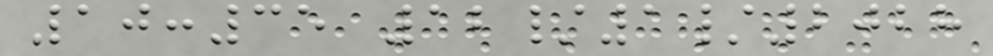10:35 12/1/2028
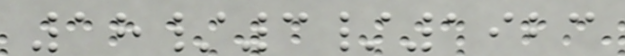18/3/1923
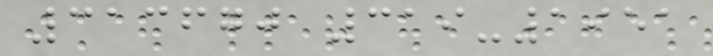313670 319-1951
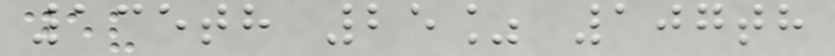135th 25% 107th
